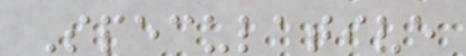Speculative
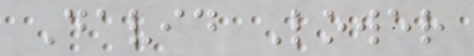David Lower
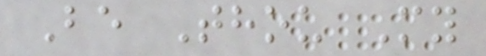Be Thou My
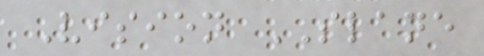Vision SLANE
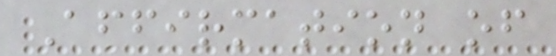Affirmation of
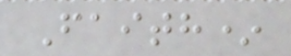Faith*
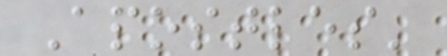Apostles'
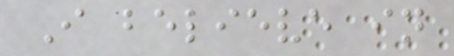I believe in
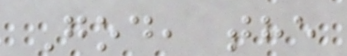God, the
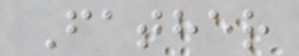Father
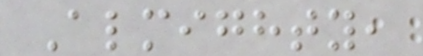Almighty,
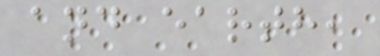and earth,
